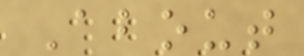About
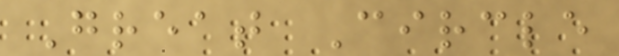Great Circle
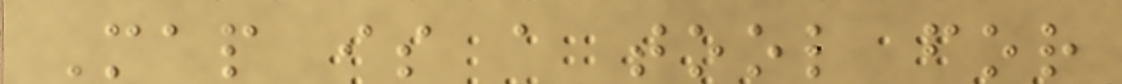Map is a tool for
